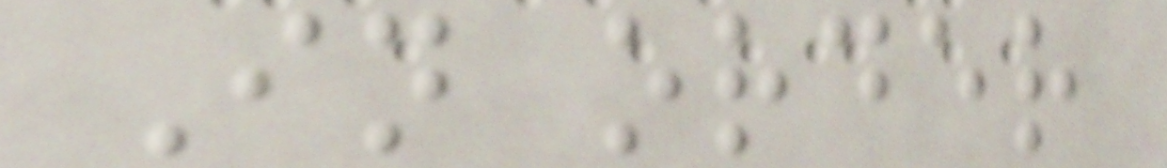In order
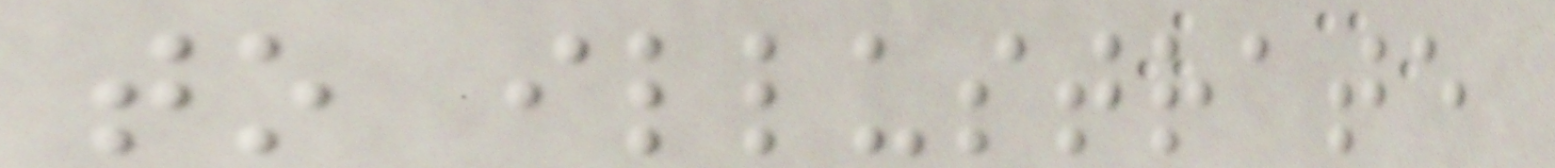to illustrate
